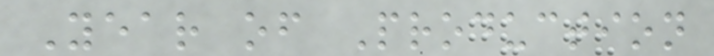Year of Production
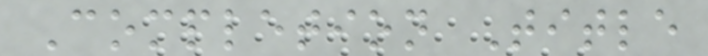Completion Title
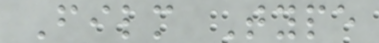Film Type
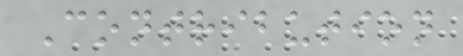Contribution
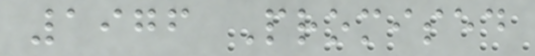1976 Promised
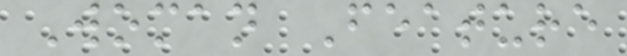Woman Feature
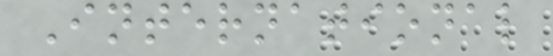International
